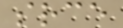srce
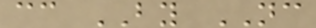cc BY NC
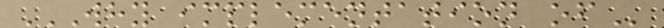WHY IMPLEMENTATION OF
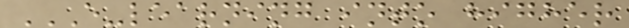E-LEARNING INTO HIGHER
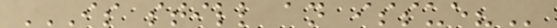IS STILL AN ISSUE?
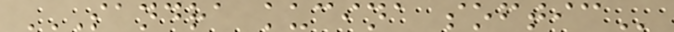SANDRA KUCINA SOFTIC
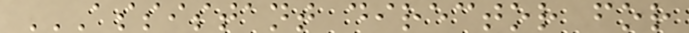ASSISTANT DIRECTOR FOR
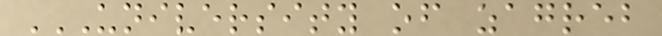UNIVERSITY OF ZAGREB
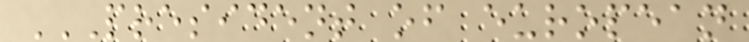PRESIDENT OF EUROPEAN
